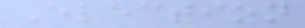Election
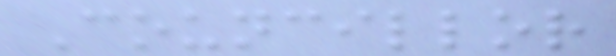Councillor
